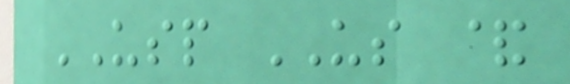USP US &
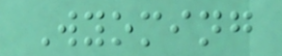Wyoming
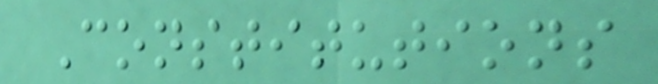Constitutions
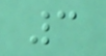3
